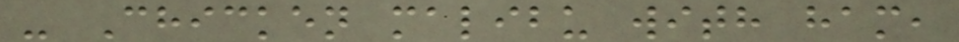- Chicken malibu with ham,
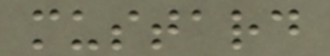mustard
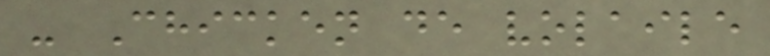- Chicken de volaile
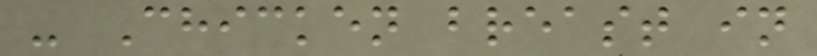- Chicken breast in
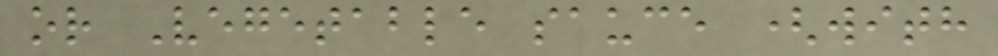or Vegetable sauce (with
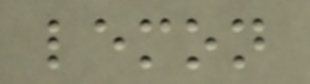lemon
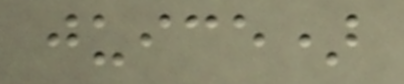juice)
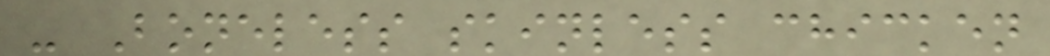- Boneless skinless chicken
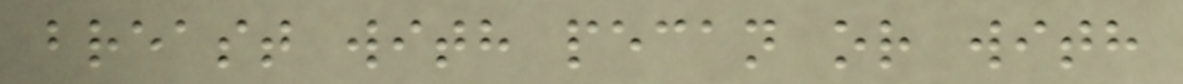breast with pecan or with
